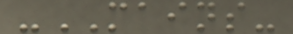-MAINS-
